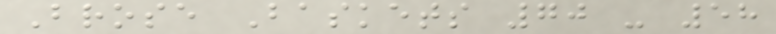Brose Baskets 70 - 58
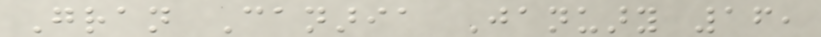Gran Canaria January 16,
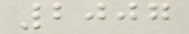2007
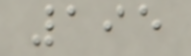195
